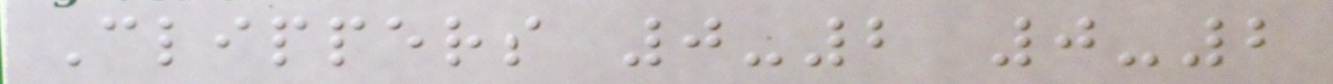Clippers 0-2 0-2
